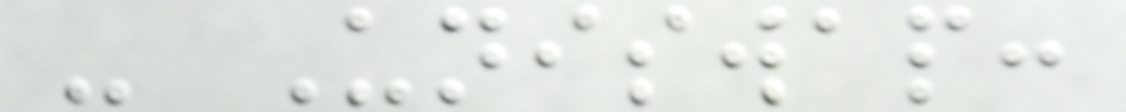- Uniswap:
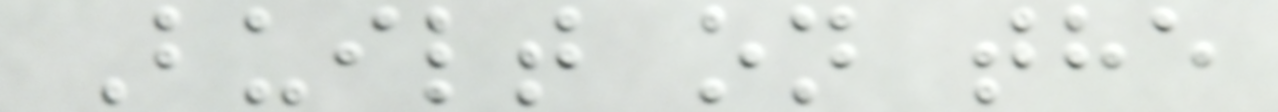Built on the
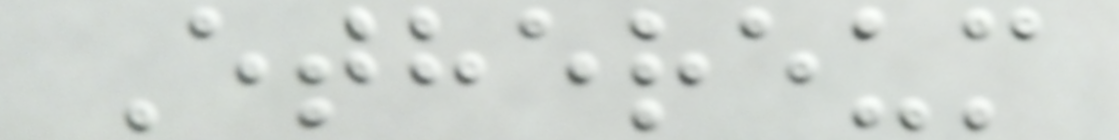Ethereum
